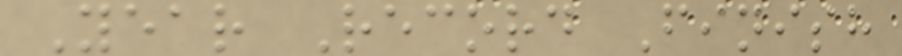Year Record Finish
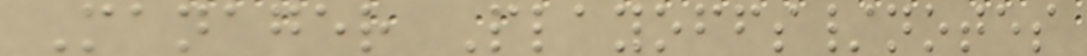Manager Playoffs/notes
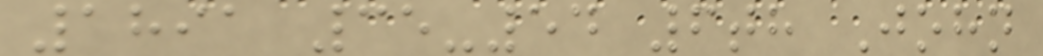1891 35-54 6th John
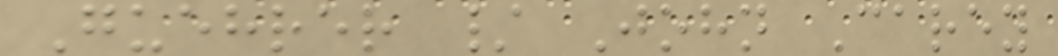Guehrer / John Carey
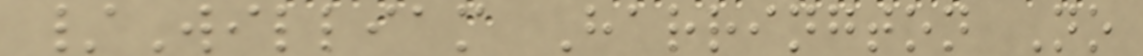/William Harrington No
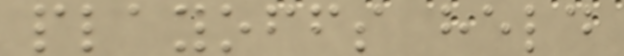playoffs held
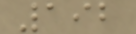192
